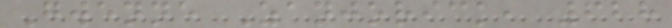Gwenne Zanjorick, 628
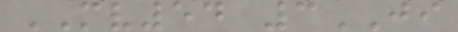MV54 3JI
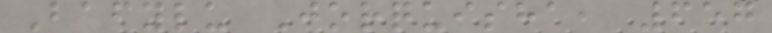Bafylu Jorquisha, 657
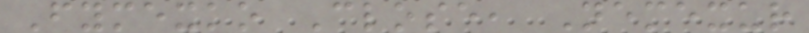Fymexko Close, Nemexur
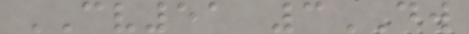CV51 3DW
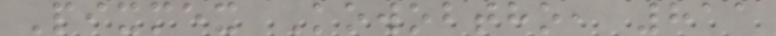Pixmex Kowobtho, 811
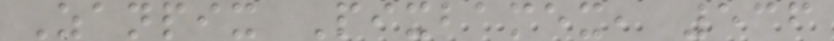Zanpix Pixbamex, 536
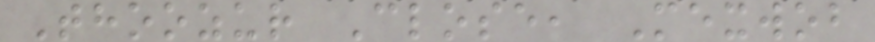Thoozur Close, Mexwob
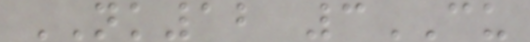NK12 3CU
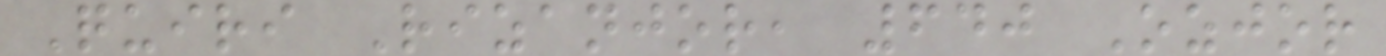Quiri Rizanjor, 640 Ozjor
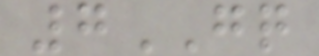7GQ
